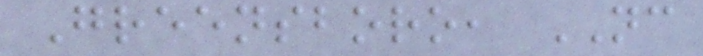Greensboro, NC
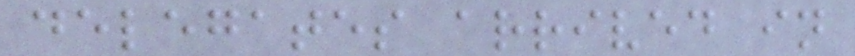delegates arrived in
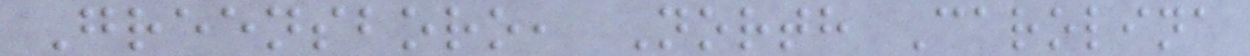Greensboro, North Carolina
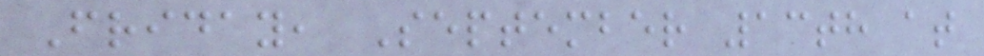Friday, September 13th at
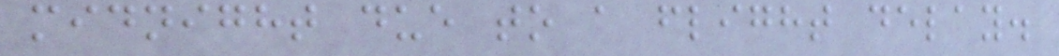midnight due to a flight delay.
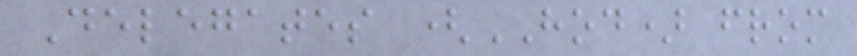Delegates (HOD) from
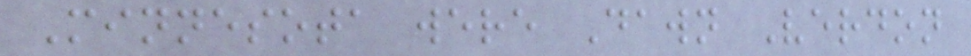Minnesota were Dawn Verdon
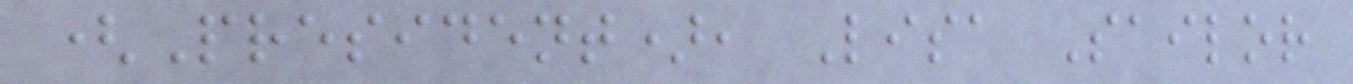(President), Lisa Sailor
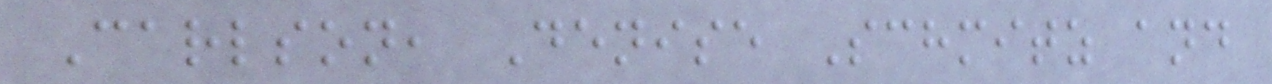Carlson, Denise Schmitz and
